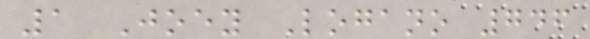1 Joey Logano 746
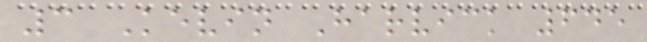3 Kevin Harvick 645
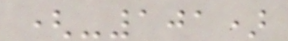(-101)
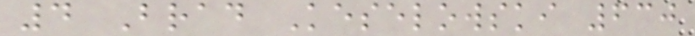4 Brad Keselowski 630
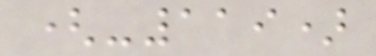(-119)
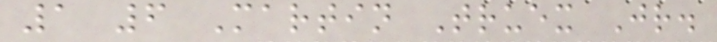1 6 Martin Truex Jr.
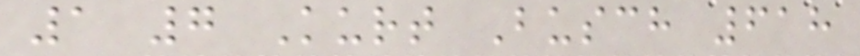1 7 Kurt Busch 618
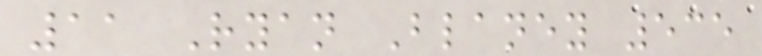11 Ryan Blaney 535
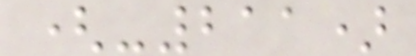(-211)
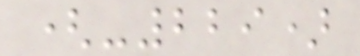(-229)
